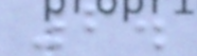6.
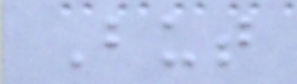But
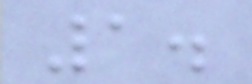1.
